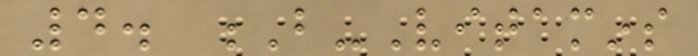4. B-Vitamins
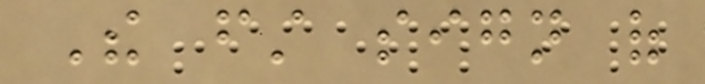The first sign of
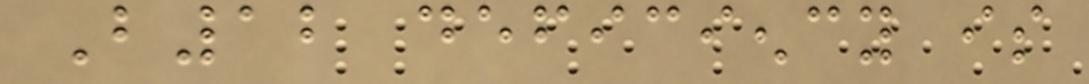B12 deficiency is
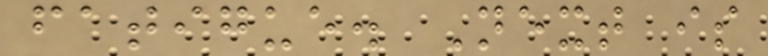fatigue. Next is
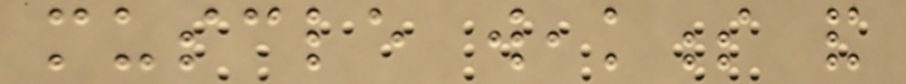muscle weakness and
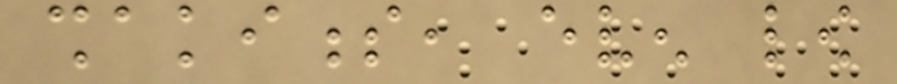shakiness, even low
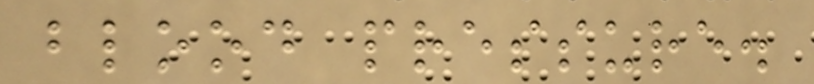blood pressure.
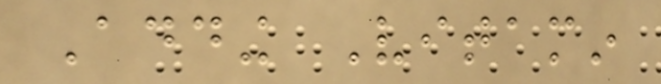Adding Vitamin
